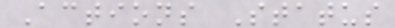Actions Status
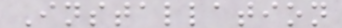Installation
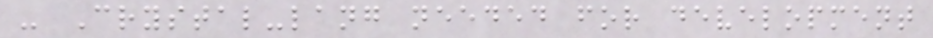- Crystal-lang needed for development
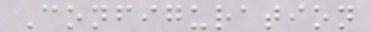Configuration
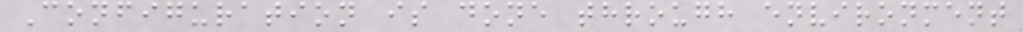Configuration is done through environment
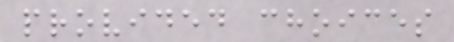provided choices
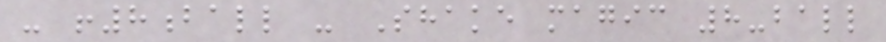- !8ball - Shake magic 8-ball
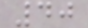40
